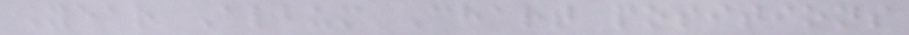Year Album Chart positions
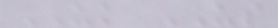UK US
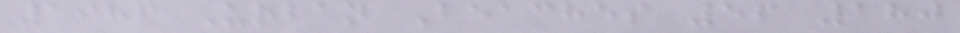1986 Urban Beaches 56 180
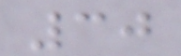30
